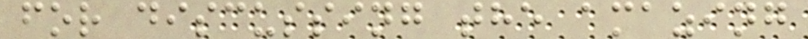for discussing the amazing
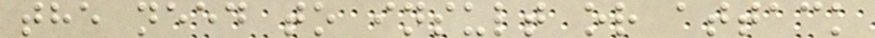the need to insult or attack
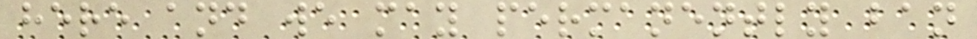here and we may permanently ban
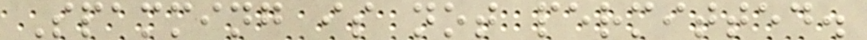Spamming is not permitted.
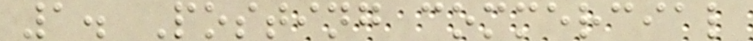1. Posting commercial
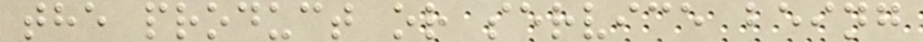the product or service being
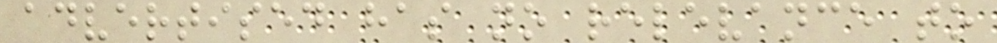advertised has no relevance to
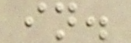in.
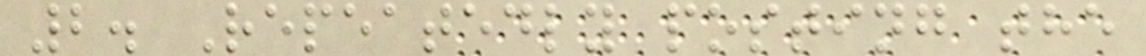2. Repeatedly posting the
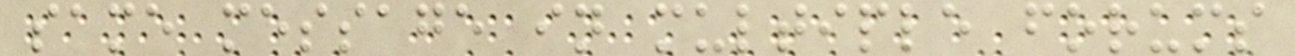same message in multiple forums
